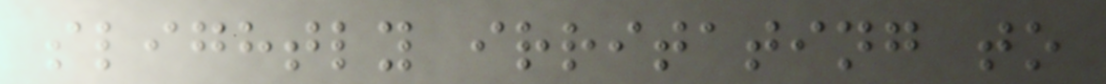slightly irritating to
